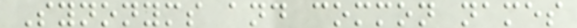Synonyms and common names
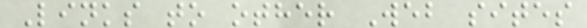Links to other Web sites
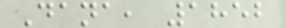Dana, 1852
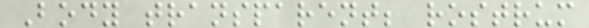Body transparent; rostrum
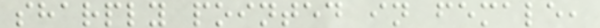sharply pointed in female,
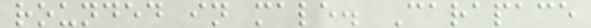rounded in male. Carapace
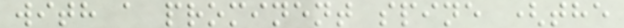with a prominent spine (the
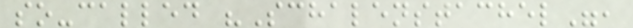so-called "Schalenstachel",
